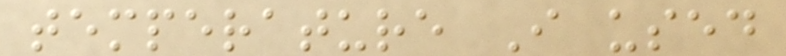temperature I used
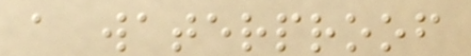a waterproof
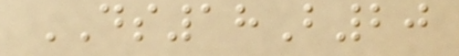DS18B20
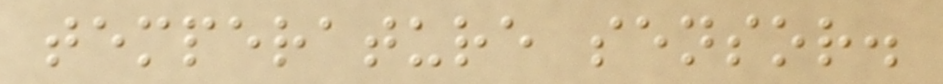temperature sensor.
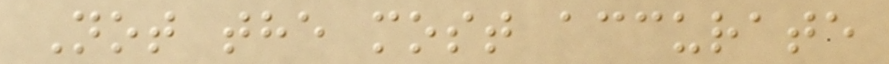Not the most accurate
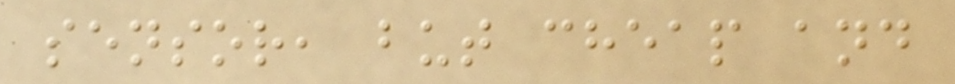sensor, but cheap and
